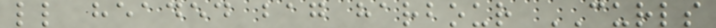ll headed bag harbour CURLS
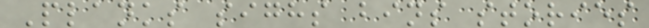Planks sighs bins stories
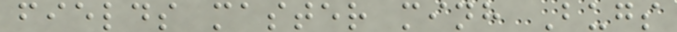fields master minh Bugs
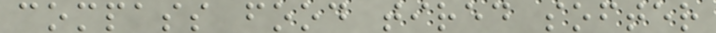compass food tired softer
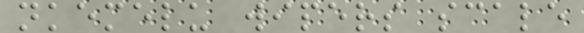nkemelu wipers scale
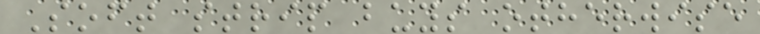Soft strip buys otherwise
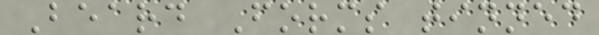Beard Forms tinned
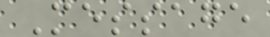Message
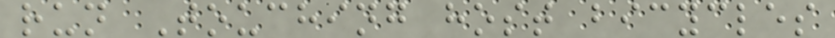run Touching host bicycles
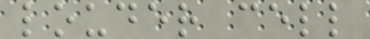louder cell
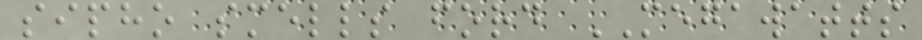sipho smells ford MEGAWATTS
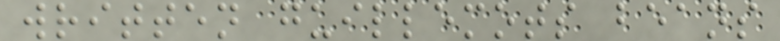written guillemots beans
